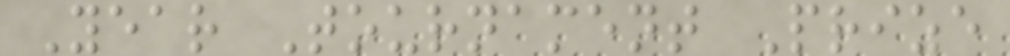Year Tournament Prize
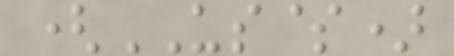(US$)
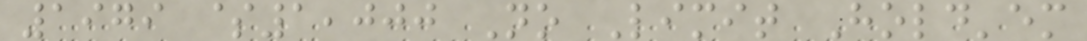1979 $1,000 No Limit Hold'em
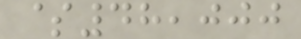$48,000
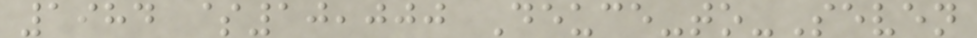1984 $10,000 Deuce-to-Seven
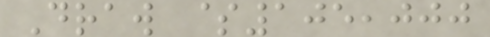Draw $105,000
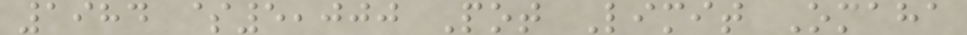1984 $5,000 Pot Limit Omaha
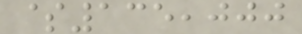$135,000
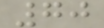70
